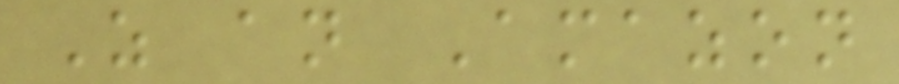As an Amazon
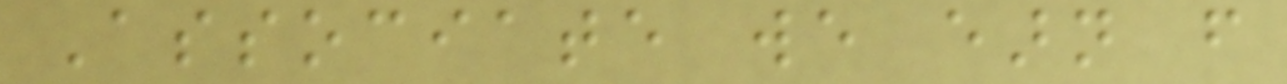Associate we earn from
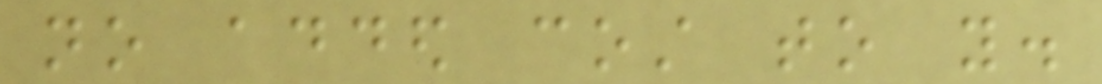no added cost to you.
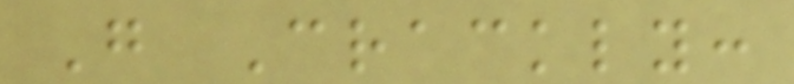Go Crackly:
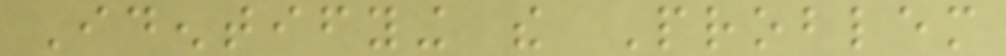Identifying the Problem
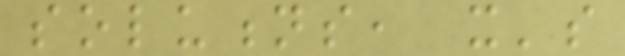solutions, it's
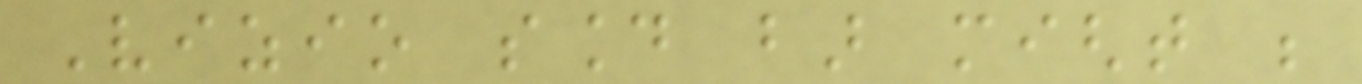Vizio sound bar might be
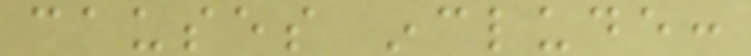causes include:
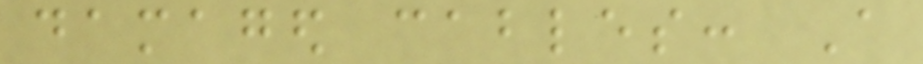damaged cables: A
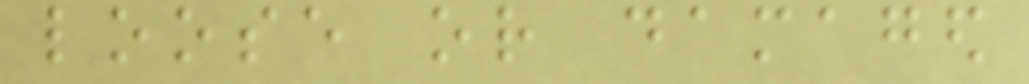loose or damaged
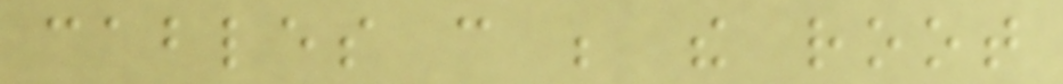cables can be the root
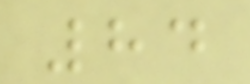84
